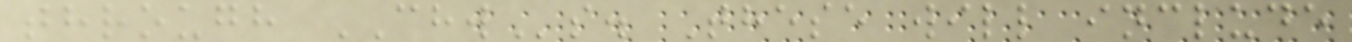through CHWs. These will include
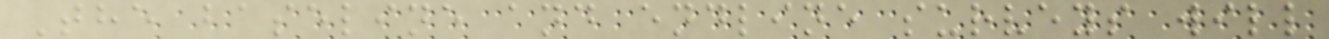The baseline and endline surveys will
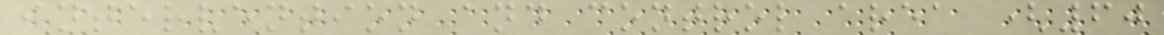intervention and control area (60
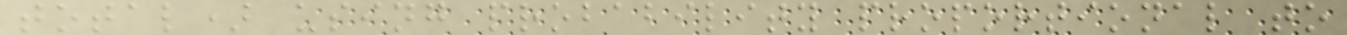total) using probability proportional to
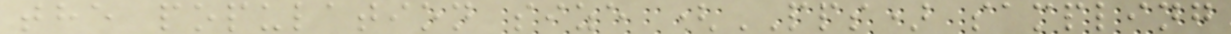the population size (PPS) sampling
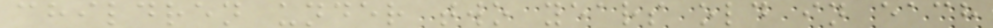children under two years old in each
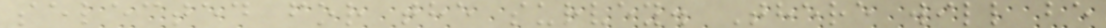selected for the survey. There will be
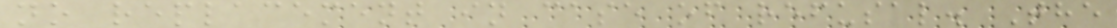no replacement in case of refusal. The
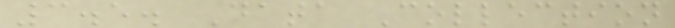3.5. Data Collection
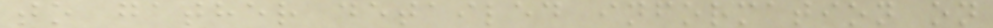to gather detailed information on
